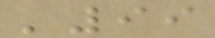'99
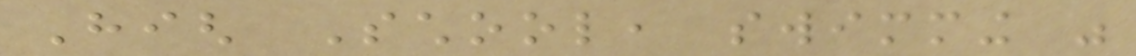High School, swimming was
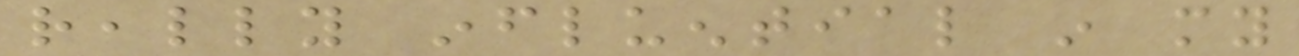really influential in my
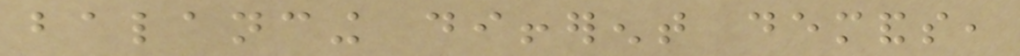balancing different demands,
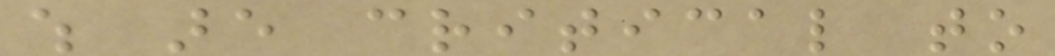which are critical to
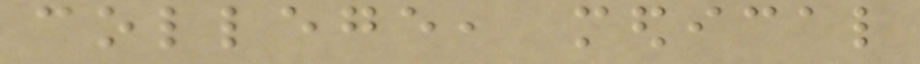college, medical
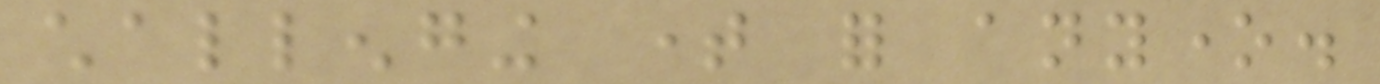challenging time for anyone.
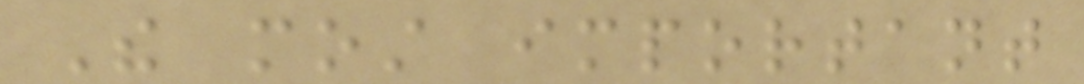The most important
